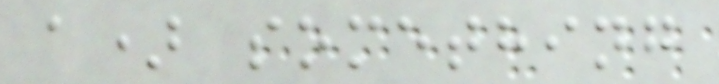a) something
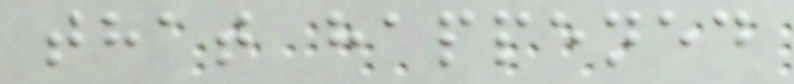that happened
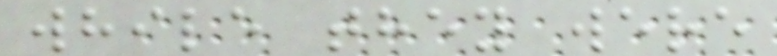while they were
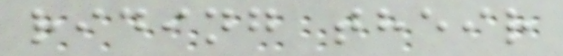riding their
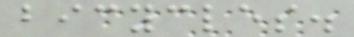bicycles.
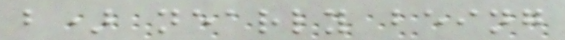b) nearly being
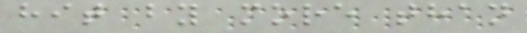hit by more than
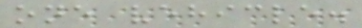one vehicle.
